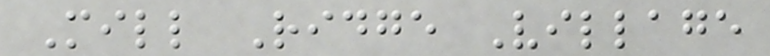Mill Ridge Village
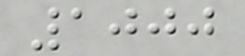1000
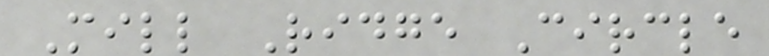Mill Ridge Circle
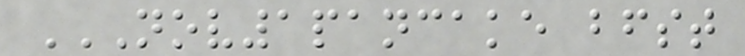NOV1PANCAKE BFST
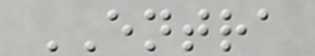ENTRA
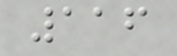116
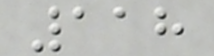118
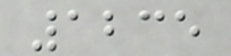1235
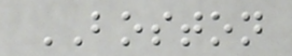BOSTON
